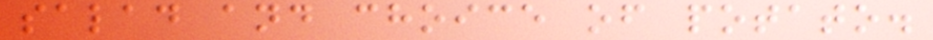salad and choice of potato.
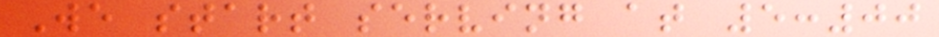We start serving at 5:00
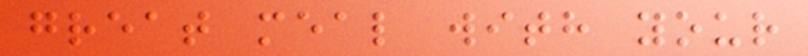great meal with your
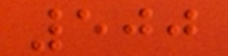500
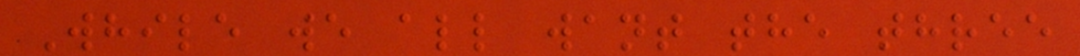While we all want the three
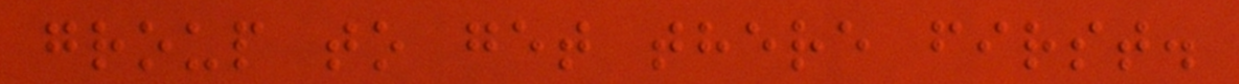group to get there first.
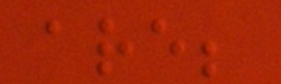are;
